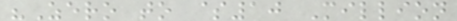"Zero to $10 Million
